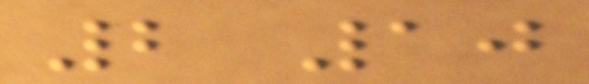2 10
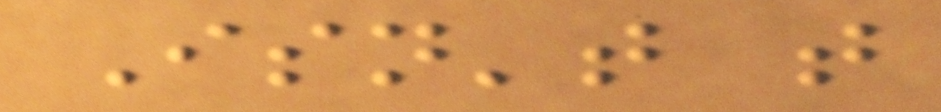Isn't that
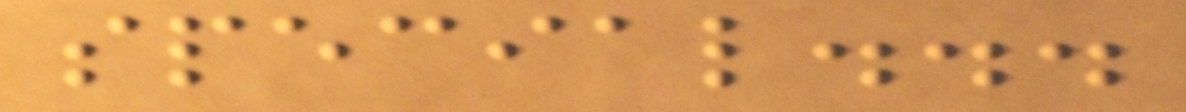special...
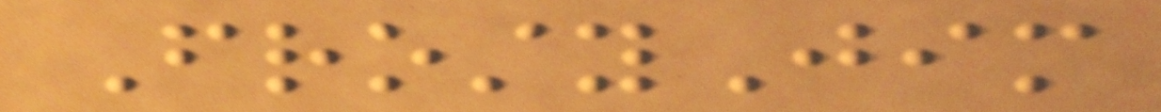FrostyJim
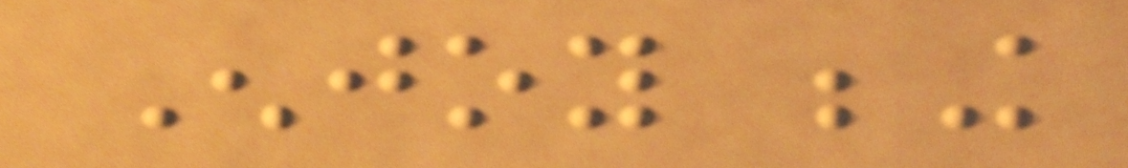Enjoy being
